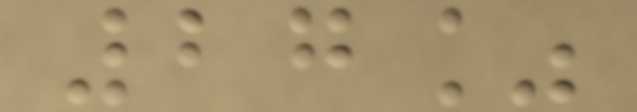27%
